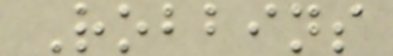Robbins
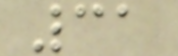31
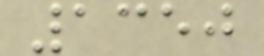1350
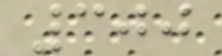300
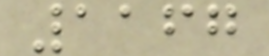1167
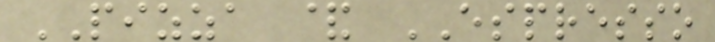PIZZA & ESPRESSO
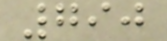790
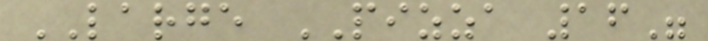LARGE PIZZA 16"
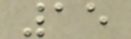15
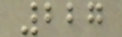227
